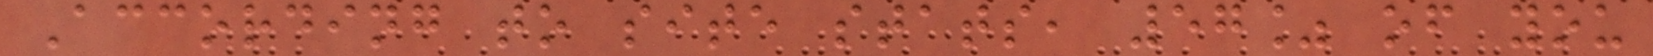According to site stats, 57% of you
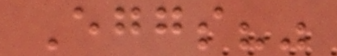Eggs?"
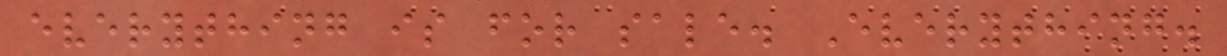everything is for sale. Everything.
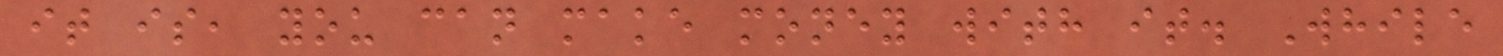it is, you can make money with it. While
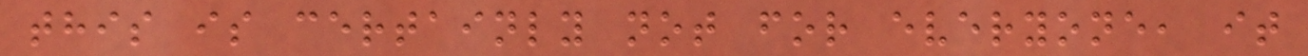this is certainly not for everyone, it
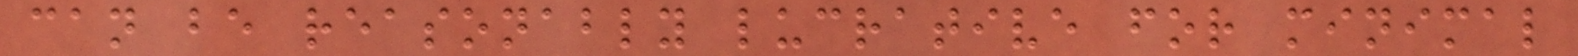can be reasonably lucrative for minimal
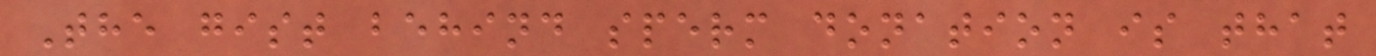The gist behind sperm donation is that
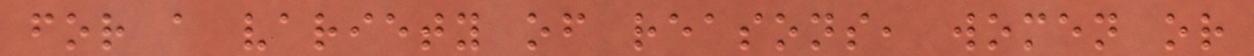for a variety of reasons, women or
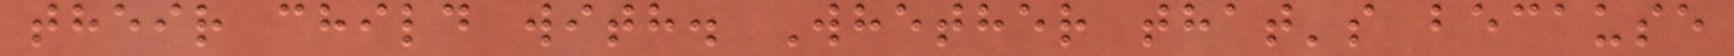their child with. Whether that's because
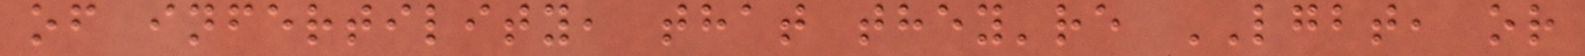of infertility, that they're LGBT, or
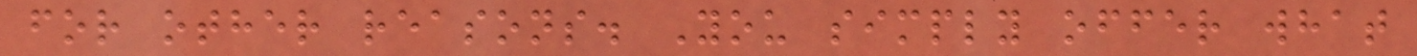for other reasons. You simply offer what
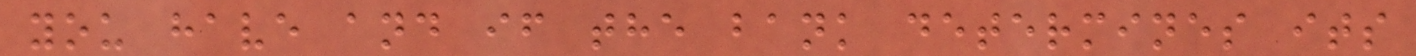you have and if the bank determines its
